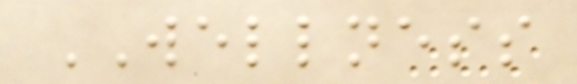WELLNESS
